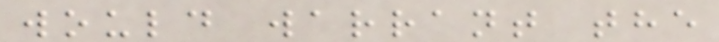would warrant the
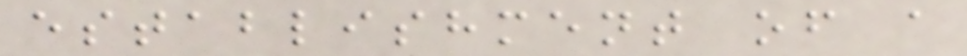establishment of a
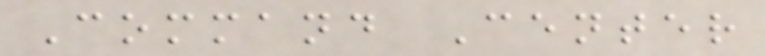Command Center
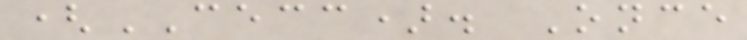(CECC). Once
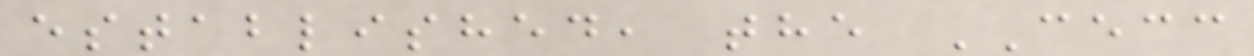established, the CECC
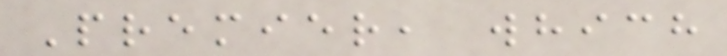Premier, which
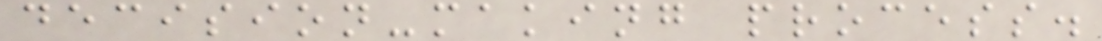decision-making process.
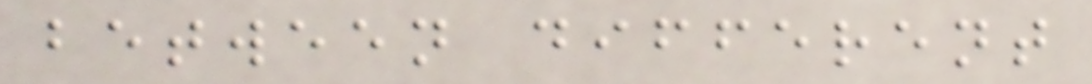between different
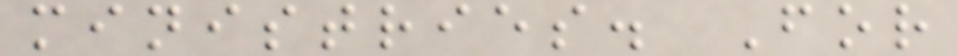ministries. For
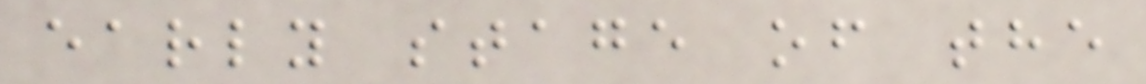early stage of the
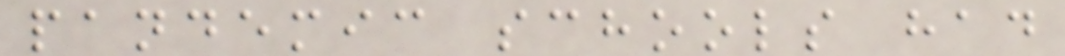pandemic schools had
